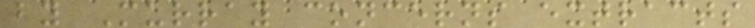by Murray concerns extracts
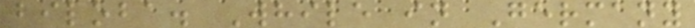biloba. While in Germany
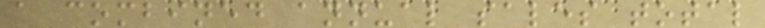a combined annual sales total
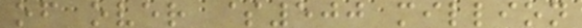of over $500 million
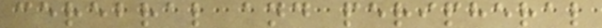cerebral and peripheral
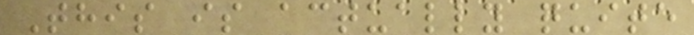This is actually quite
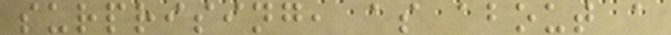surprising, as about a
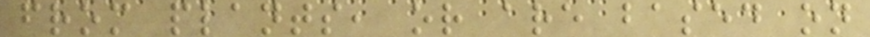from plants, or are based on
